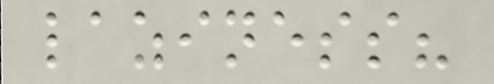laziness?
